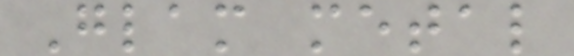Glam metal
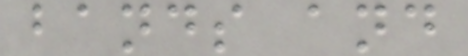bands and
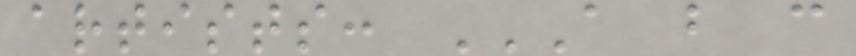artists: A B C
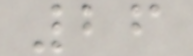26
